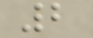2
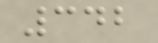342
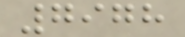7978
